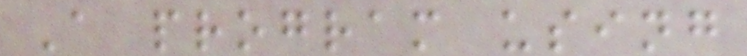A program using
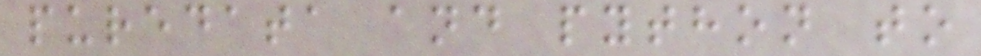puredata and python to
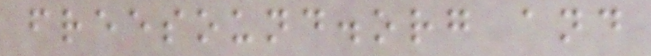freesound.org and
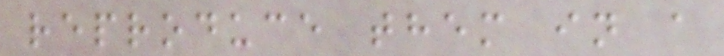reproduce them in a
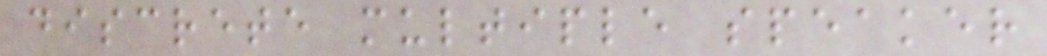discrete multiple speaker
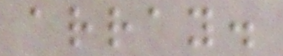array.
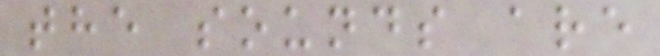the sounds are
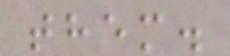them.
